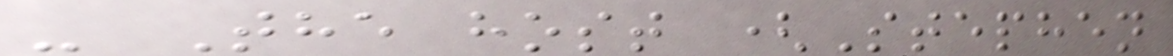- The host (Stephen
